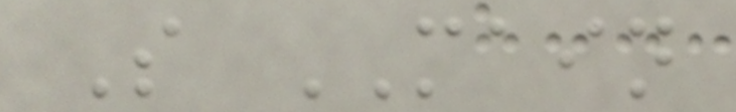S MAIN
